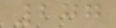277
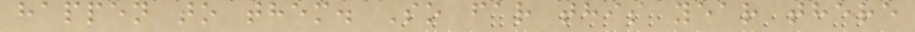happen to them. So far this year there
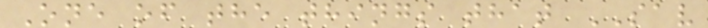One of the things that SAV
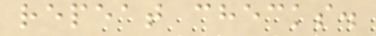repeat checks.
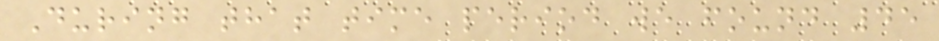During that time period we found 45
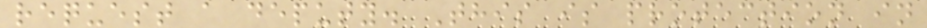request a deputy. This is protection in
